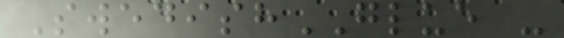SwedishGLUE -
